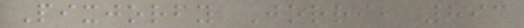Pixjorfy Jorri, 893
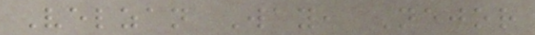Velzan Way, Nejor
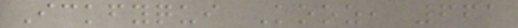Ickfyqui Kooz, 661
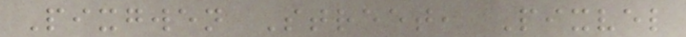Pixgwen Street, Pixvel
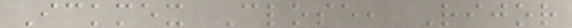Ickmex Close, Rijor
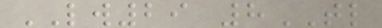LW29 8TL
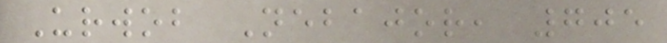Urwob Nebajor, 705
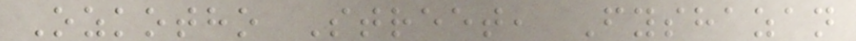Ozkotho Street, Fyshazan
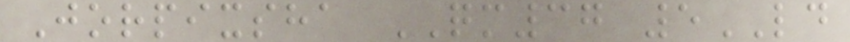Jorpixsha QM37 5LD
